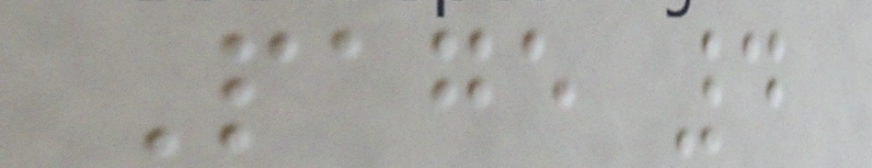Page 4
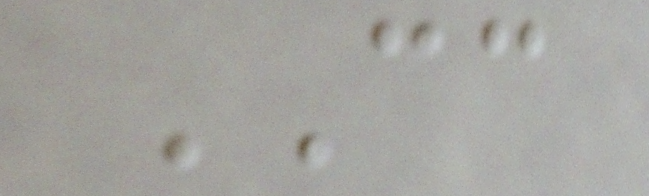CC
